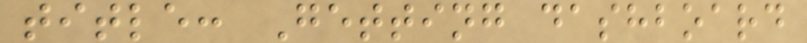title: Getting dashboard
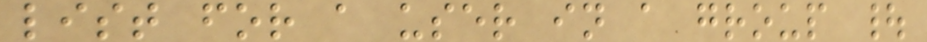list for a user in a group |
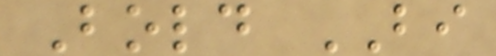Bold BI
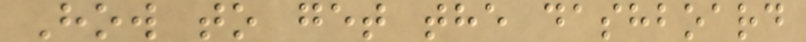How to get the dashboard
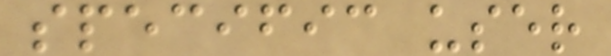specific user
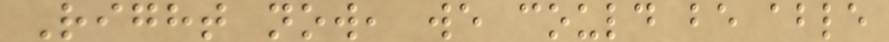Right now, we could be able
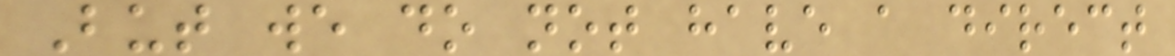But we do not have a direct
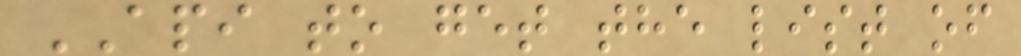API to get the list of
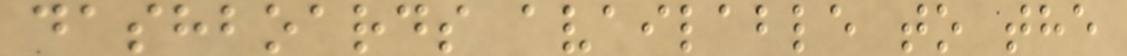dashboards available to the
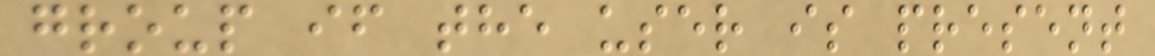group if the user is present
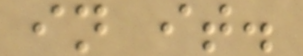in it.
